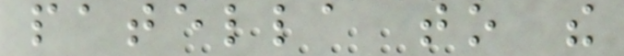patella to the
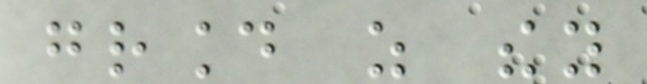ground as they
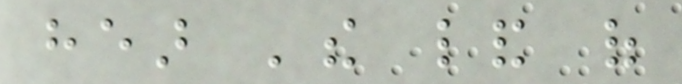hear 'the land of
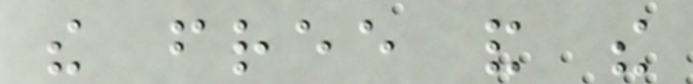the free and the
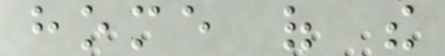home of the
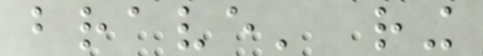brave' ring
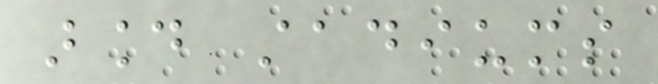around stadiums
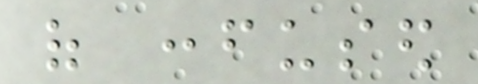of confused
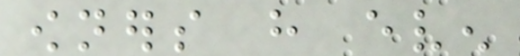owners have even
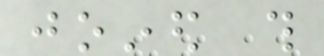joined this
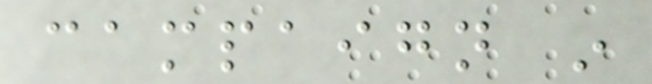campaign in
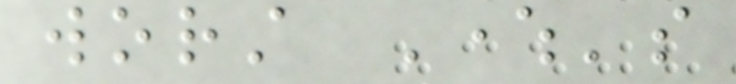worst Where's
